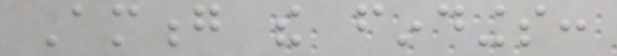Among the findings:
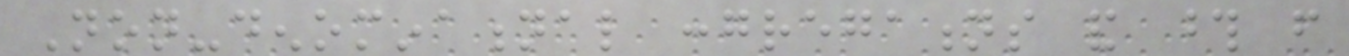Non-denominational congregations and those from
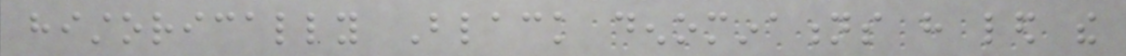historically Black denominations have led the
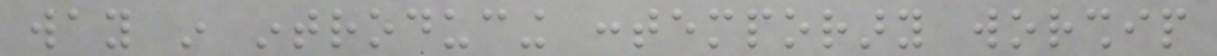way in introducing contemporary worship
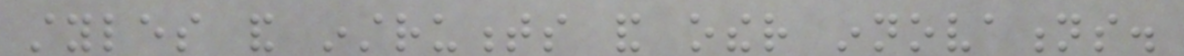styles and instruments and other innovations.
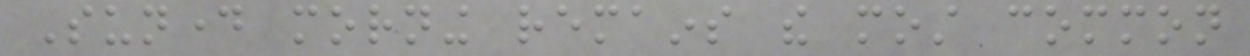Sunday morning remains the most common
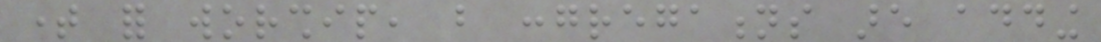time for worship, but congregations are adding
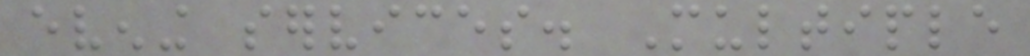evening services. Multiple
